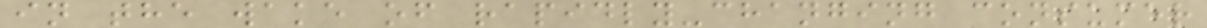in the wake of rapidly-changing consumer
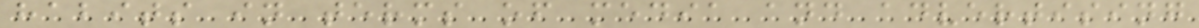habits in terms of media and advertising
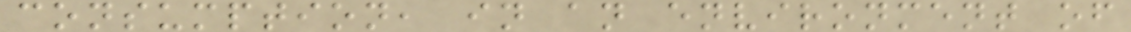consumption, in an environment of
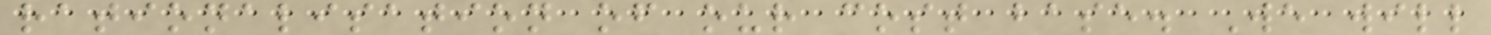rationalisation of our cost base. We will
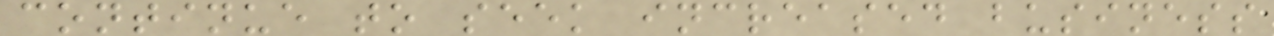continue to seek increased business
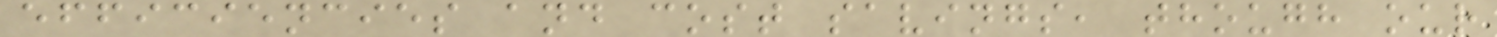efficiencies and cost savings, though our
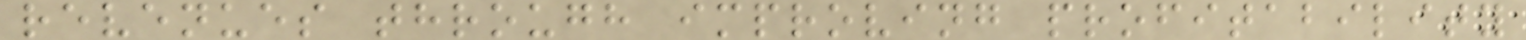revenues through improving profitability
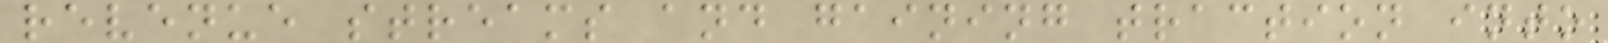revenue streams and gaining traction into
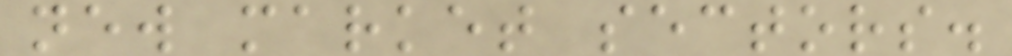new market sectors.
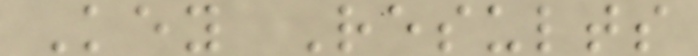Key Results
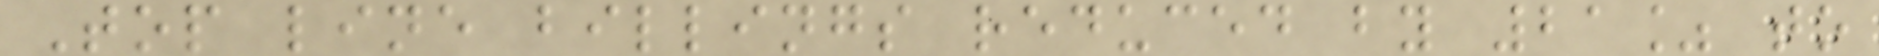Top line billings reduced by 21% to
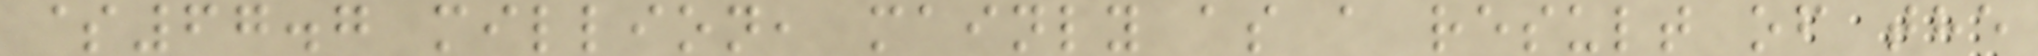$67.7 million, mainly as a result of the
